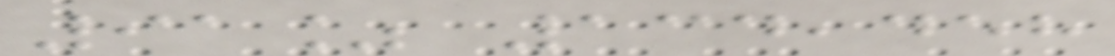91% 134,458
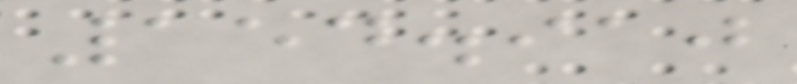154.910
